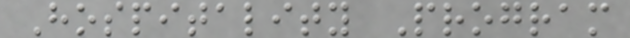Hospitality Program
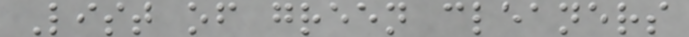List of green cleaners
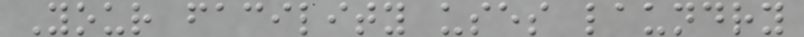Your facility uses laundry
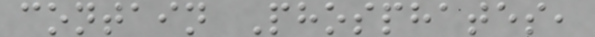contain Phosphates,
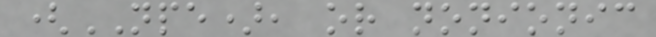(NPE), or nonionic
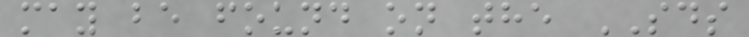may be found on the SDS
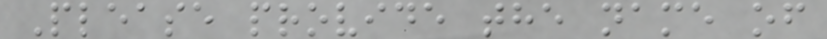Please provide the name of
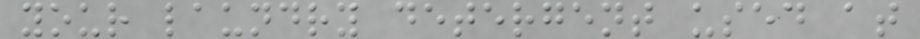your laundry detergent used at
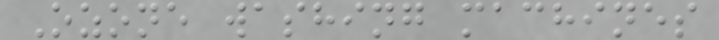Ozone washing machines
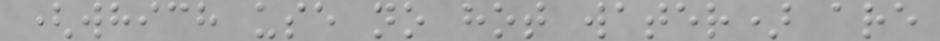(which use no hot water) are
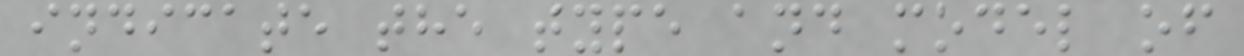indicate the type and model of
